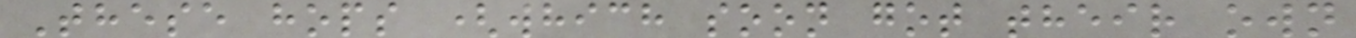These hops (which soon got their own
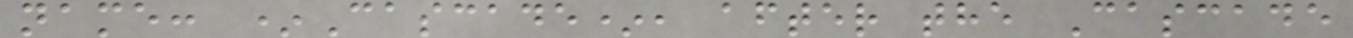name: *Cascade*, after the Cascade
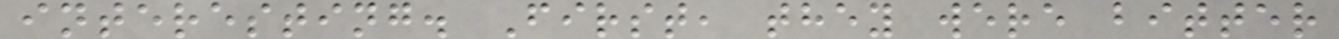interesting. First, they were bitter
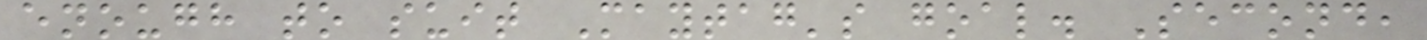enough to suit Maytag's goal. Second,
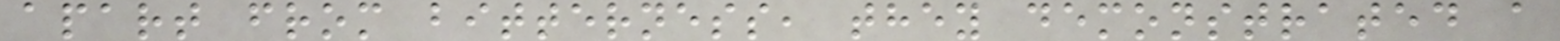apart from bitterness, they demonstrated a
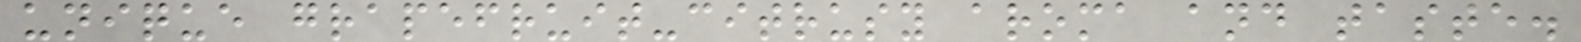unique grapefruit-citrusy aroma and taste.
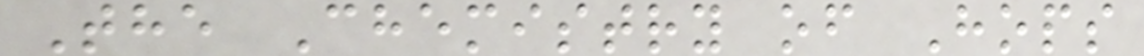The Chemistry of Hops
